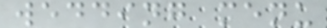wedding menu
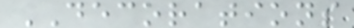DECORATIONS
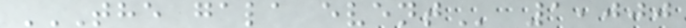THE GALA EVENT 1,000
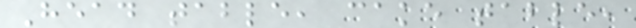Head table, cake table,
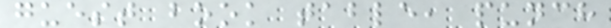guest book table, punch
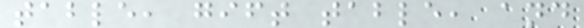table, gift table, and
